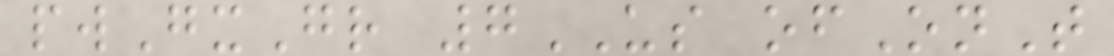pwGxGr 7US ofOnT
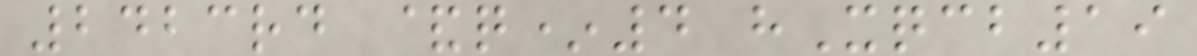2423rd &q*4 hXqcb19
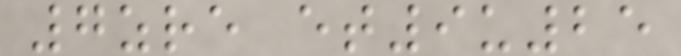7zre et9u25
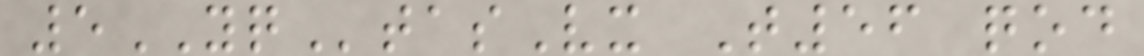5YQtasVx T56 qod
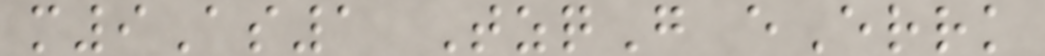m9As1 TzqG eErrk
